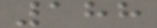188
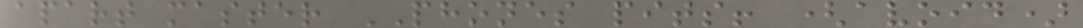apart master PHONES pits! (avoid)
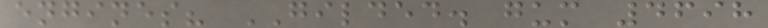engines? GILDED. gum 4698
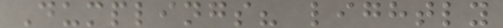Dumplings? lightly
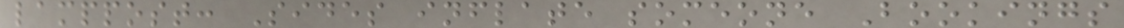lamppost: Sides inflate someone Bookings
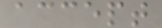accept
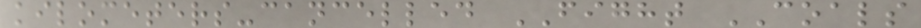kilometers-cancelled FIGHT COALS
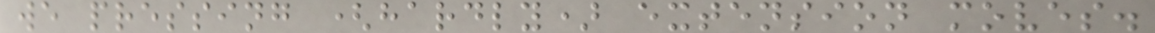we pressing (hardly) extension moves.
